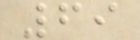69
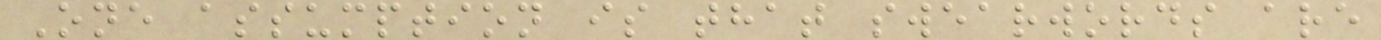One assumption is that swearwords are
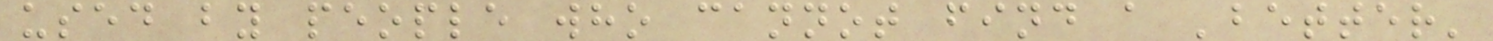used by people who cannot find a 'better'
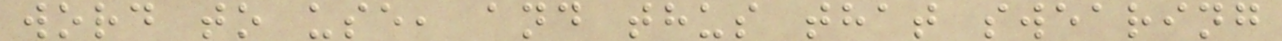word to use, and thus that swearing
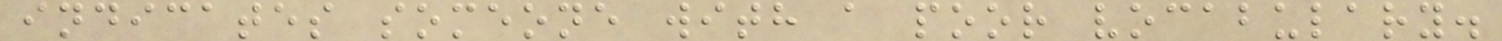indicates someone with a poor vocabulary.
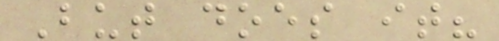But does it?
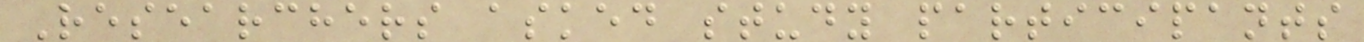Researchers asked study participants
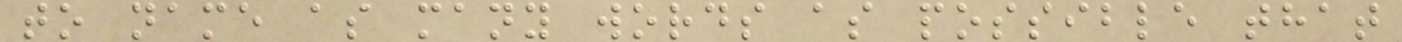to name as many words as possible that
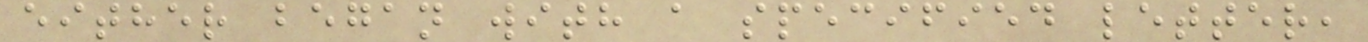either began with a specified letter,
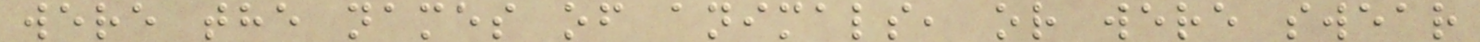were the names of animals, or were swear
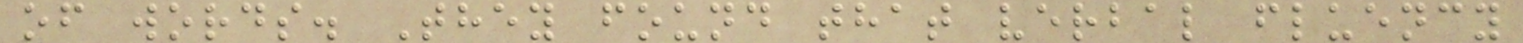of words. They found that verbal fluency
